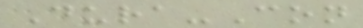Dura-Con
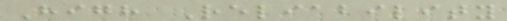High Reliability
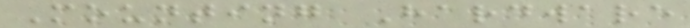Mounting Hardware
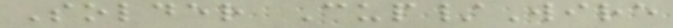Solder Cup/Wire
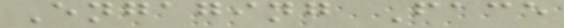Engaging Face
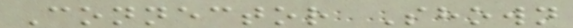Connector Shown
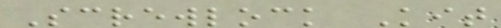Screwlock Kit
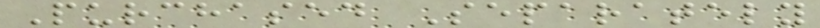Purchased Separately
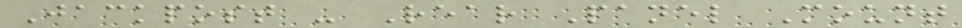Jackpost - Rear Panel Mount
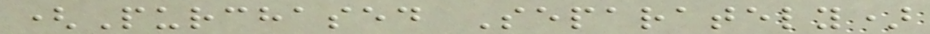(Purchased Separately)
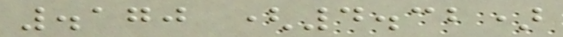.170 (4.32)
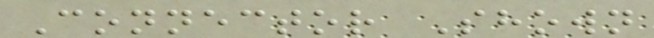Connector Shown
